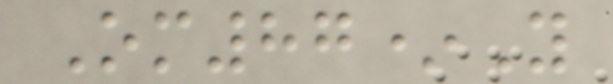Om87*Y
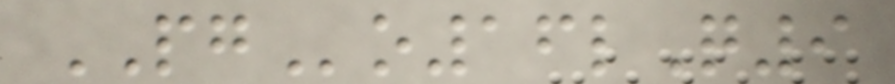PGo16lQ9
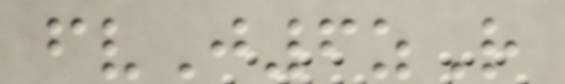fvJ6zR
